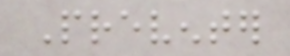Preventer
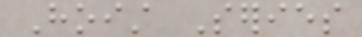Hoist Series
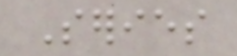Series
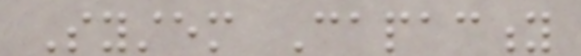System Capacity
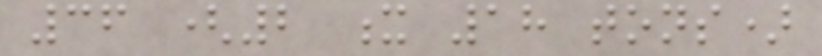36 (2 x 18 tons)
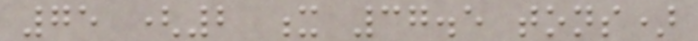75 (2 x 37.5 tons)
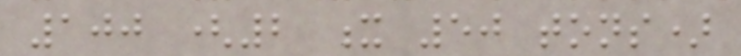100 (2 x 50 tons)
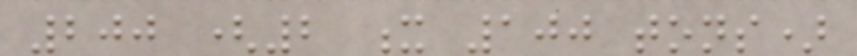200 (2 x 100 tons)
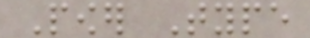Power Type
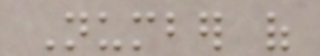Number of
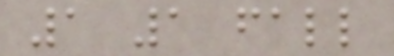1 1 fall
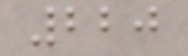220
